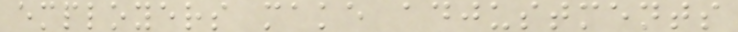employers make adjustments
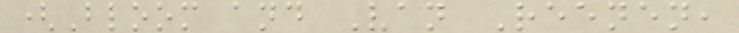(Bloom and Van Reenen,
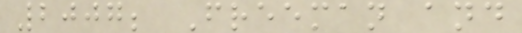2007; Freeman and
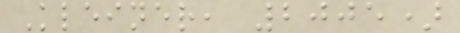Kleiner, 2005)
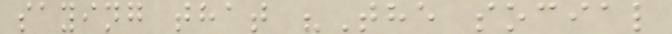saying that "The social
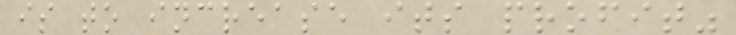is to increase its profit"
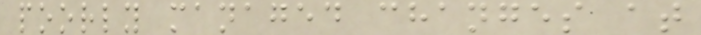poorly managed changes at
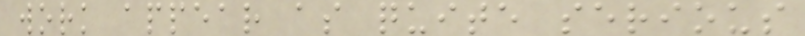work appear as quite serious
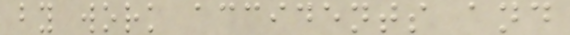by work accidents and
